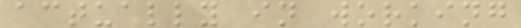actually in working
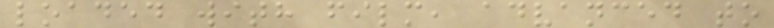loaded with film, advanced to
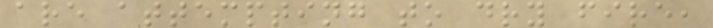are attempting to dry fire,
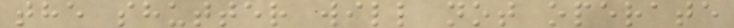the shutter will not operate
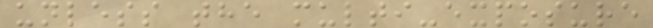unless the multi-exposure
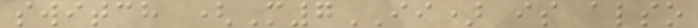switch (M7II) is also
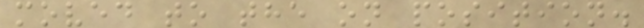moved to the on position.
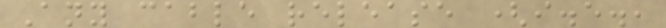Any cable release (i.e.,
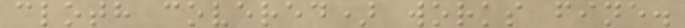cloth covered) works fine.
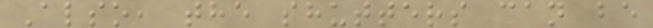Also, the shutters can be
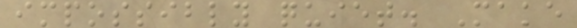impossibly quiet. Make
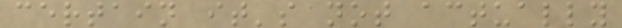certain it's not actually
